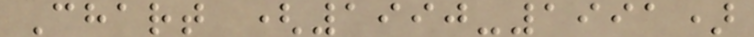Chart (1990-1991)
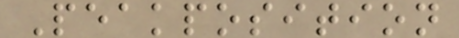Peakposition
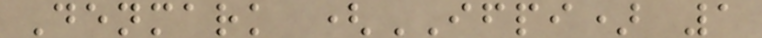Denmark (IFPI) 1
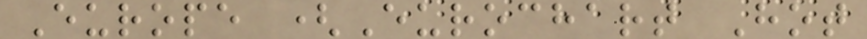Europe (Eurochart Hot
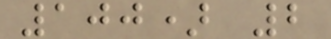100) 2
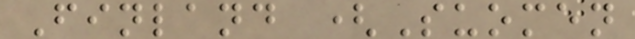Finland (Suomen
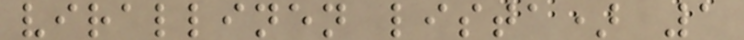virallinen lista) 1
